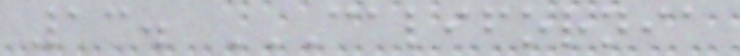13. CALIFORNIA
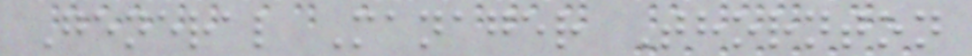General Manager Thornton
